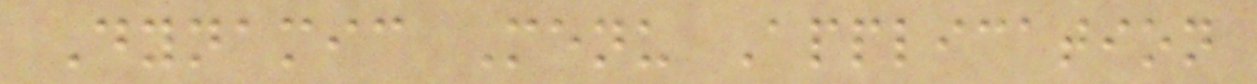Dynamic Menu Application
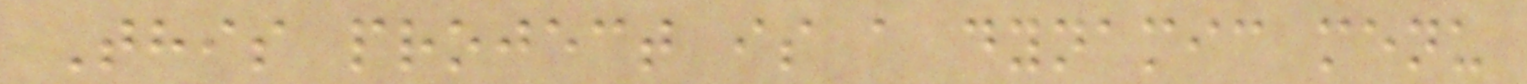This project is a dynamic menu
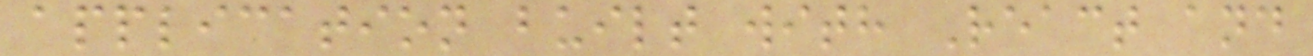application built with React and
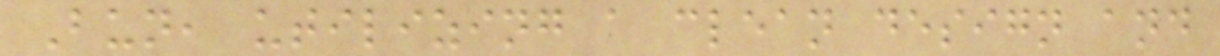Bun, utilizing a clean design and
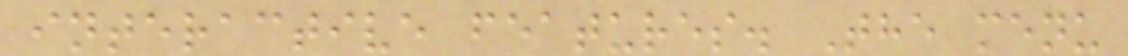interactive features. The menu
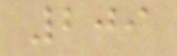209
